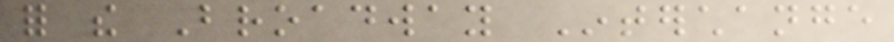for the Broadway Interchange
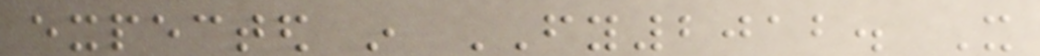expected in FY2012. It
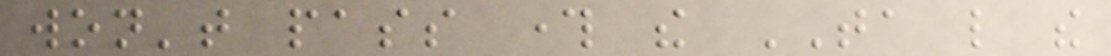won't pass through the TA like the
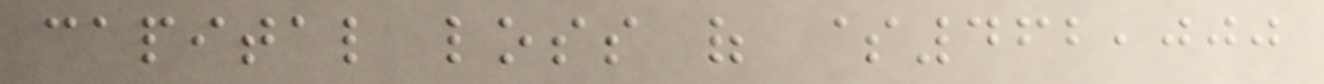capital loss of $462,000
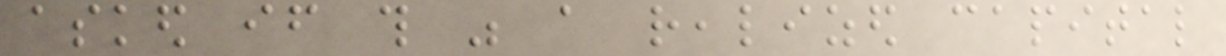asked if this was a realized capital
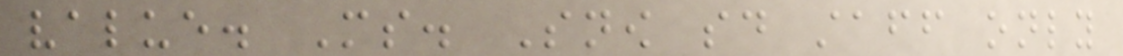value. Ms. Snow said staff only
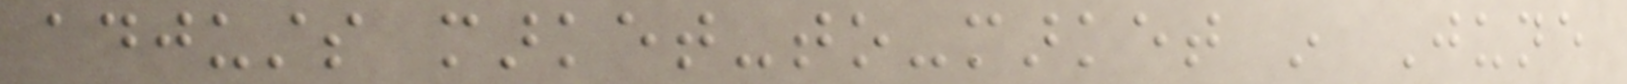adjusts market-to-market in June
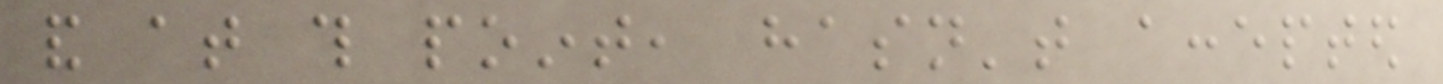and at this point, hasn't accepted
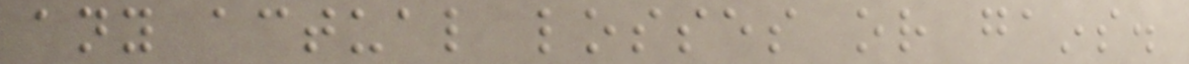any actual losses or gains.
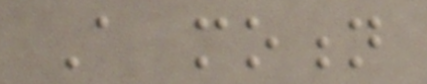A motion
